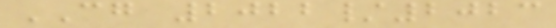CG 2022/2023
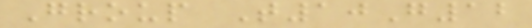Group T10G12
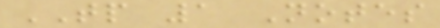TP 1 Notes
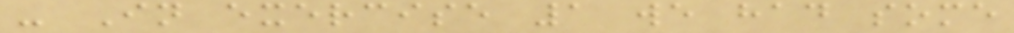- In exercise 1 we had some
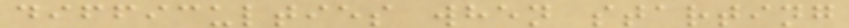difficulties when starting
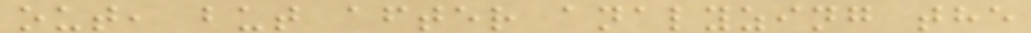out, but after analyzing the
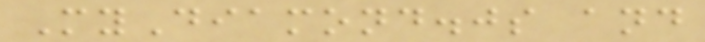MyDiamond.js and
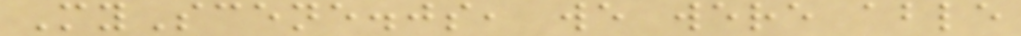MyScene.js, we were able
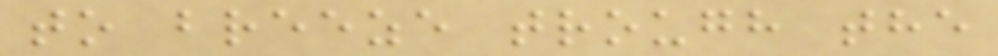to breeze trough the
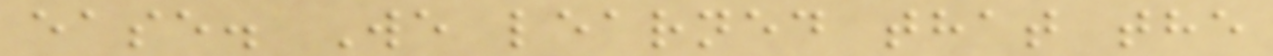ease. We learned that the
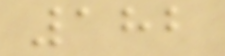182
